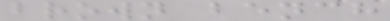brown bench
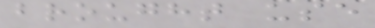brought use
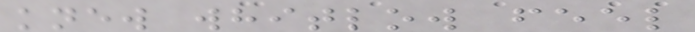knew whitlow feel
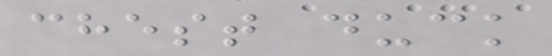chest duck
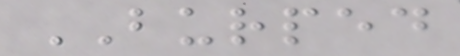BURPED
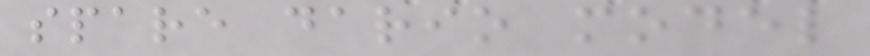spare dario model
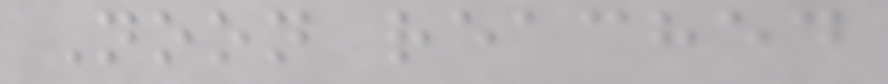Noon reached
